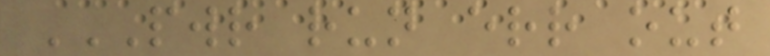PWR RUN ERR OUT
